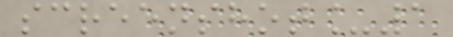screenshot_1
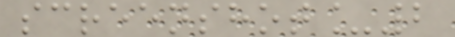screenshot_2
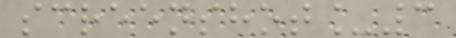screenshot_3
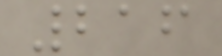216
